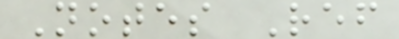Notes Ref
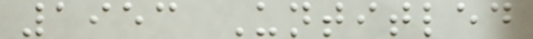1953 Untitled
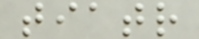tiatr
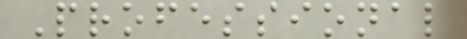Professional
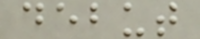debut
